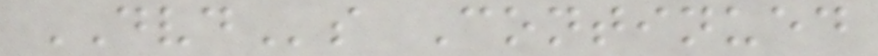DVDs Continued
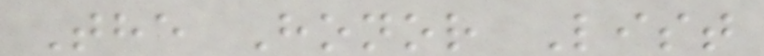The Honor List
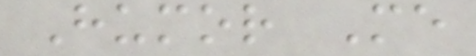Humor Me
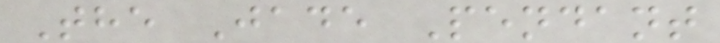The Jade Pendant
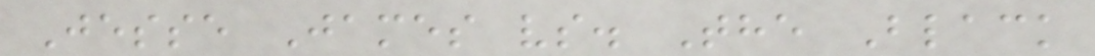Jesse James vs. The Black
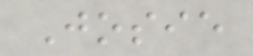Josie
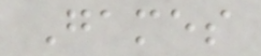Games
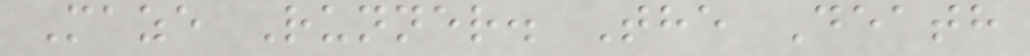Maze Runner. The Death
